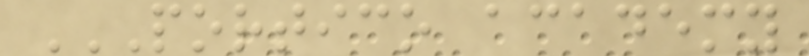PORTICO ACADEMY
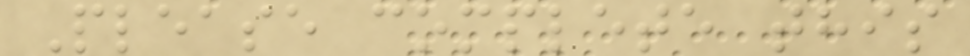Please complete this
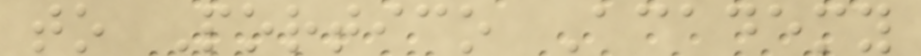to Portico Academy
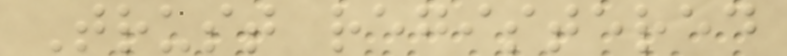Trust registered
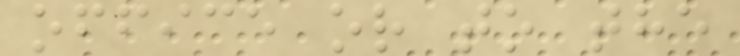office or to the
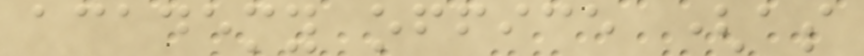academy office (as
